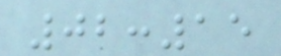02:15
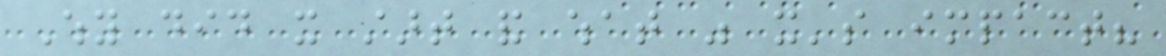Why did it start and what was it's impact?
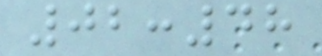02:48
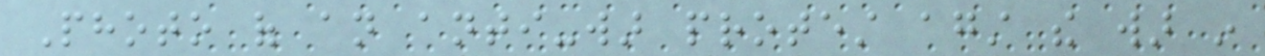Photo of an anti-war protest against the war in
